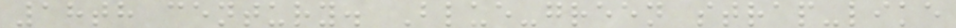18th century. Blue-green strap-like
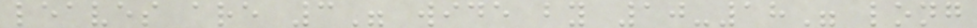leaves are 3" wide by 10-18" long
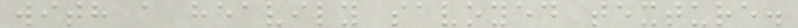with a heavily savoyed texture.
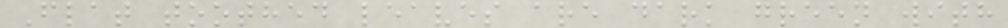Flat toothed leaves are dark green with
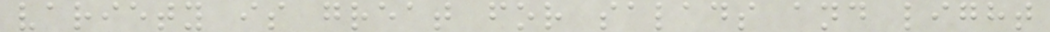variety is great for salads and light
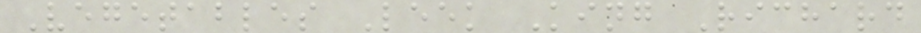Vegetables Leek King Richard
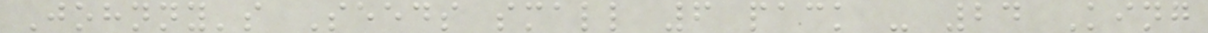Johnny's Seeds small 6 pack - 24 King
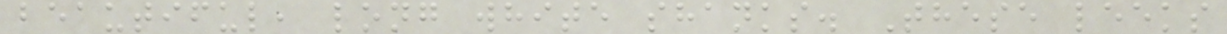beautiful, long white shanks. These leeks
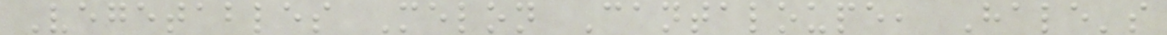Vegetables Melon Cantaloupe, Hale's
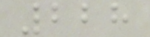228
